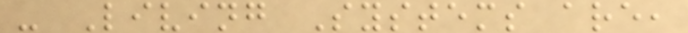- Living Systems are,
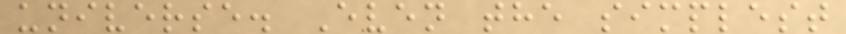universe. Even the simplest
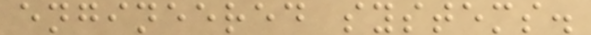engineered systems.
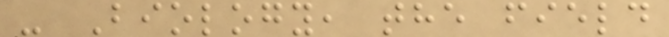- Biology, the field
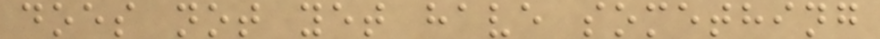does not yet have something
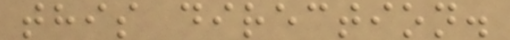this direction.
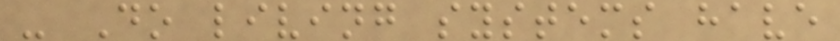- Do living systems have
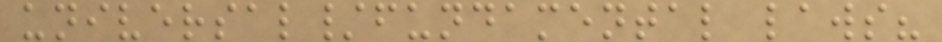universal/fundamental laws?
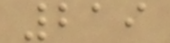219
